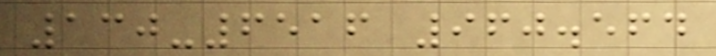130-6516 960.564
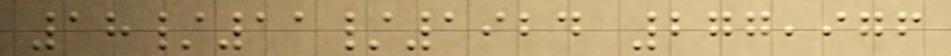18/11/1924 277,976
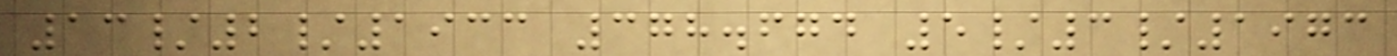13/2/1933 378.674 5/3/1973
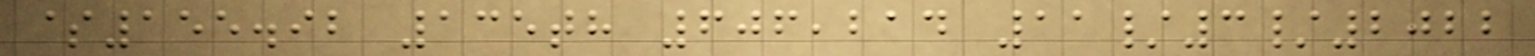$155.92 135th 606,214 11/3/2022
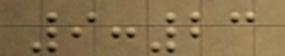9:23
